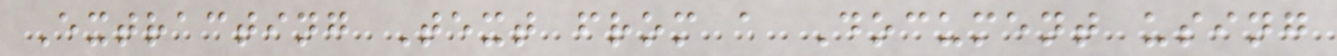Extracting Text from a Document using
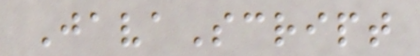JavaScript
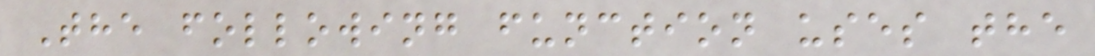The following function uses the
